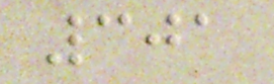301
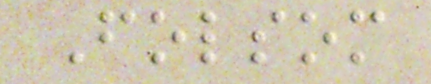Folsom
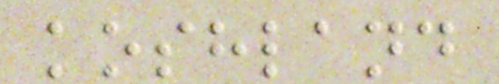koshland
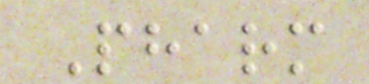Pharm
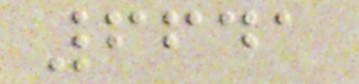6641
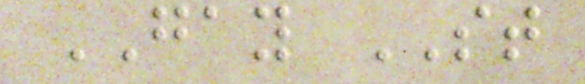GAY ST
